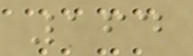164
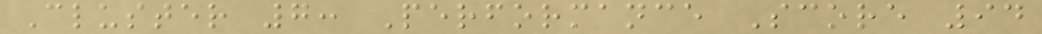Cluster 7: Performance Score 94
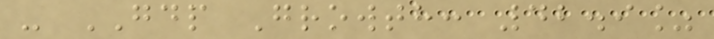- GDP Growth: 42.9%
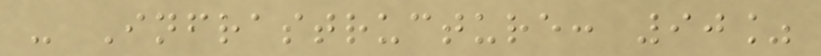- Infrastructure: 90%
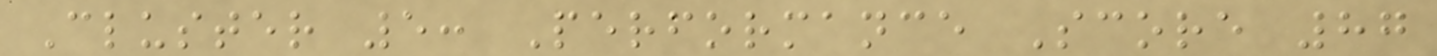Cluster 5: Performance Score 87
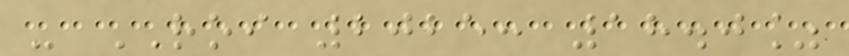- ROI 2025: 18.0%
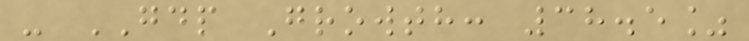- GDP Growth: 38.5%
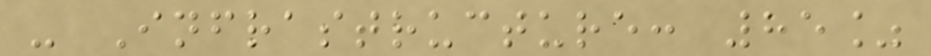- Infrastructure: 85%
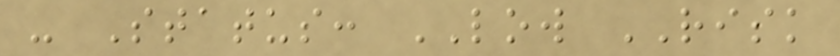- Status: LOW RISK
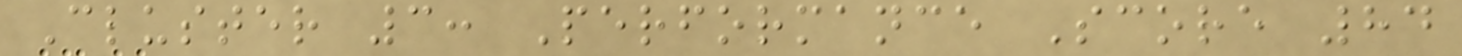Cluster 3: Performance Score 84
